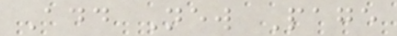Add New Page
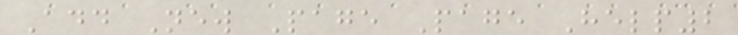Add New Page Page Help2
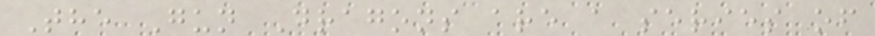The Gun Dragons are a series of
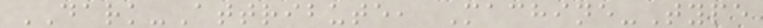DARK-Attribute, Machine-Type
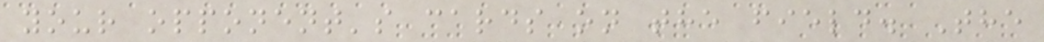your opponent's cards on the field. The
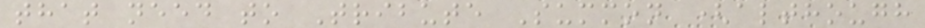that need to Tribute Summon (although
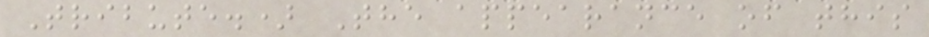Tribute.) The appearance of this
